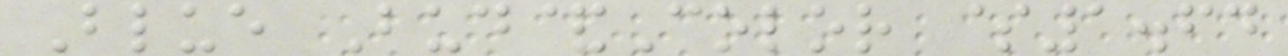Blue Bud&Color $1.64
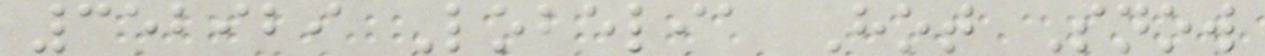352929 Lobelia Hot Snow
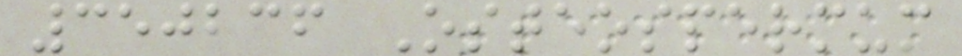350236 Osteospermum
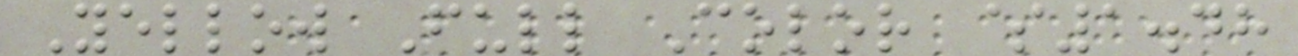Yellow Full Color $1.48
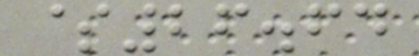$26.64
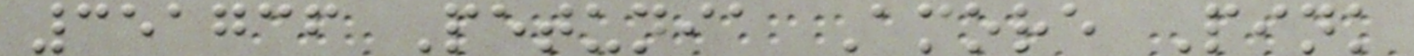351736 Petunia Amore Pink
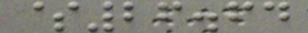$26.64
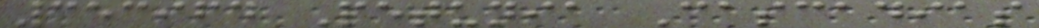353964 Petunia Cascadias
